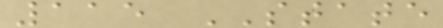115 STATE
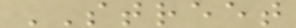STREET
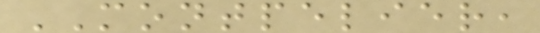MONTPELIER,
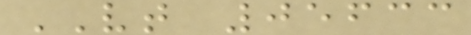VT 05633
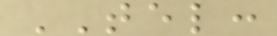TEL:
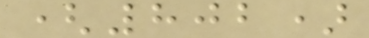(802)
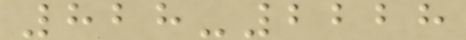828-2228
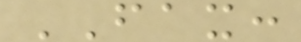FAX:
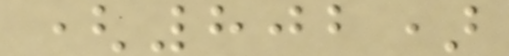(802)
